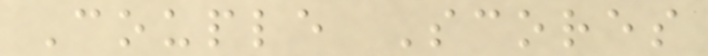Couple Scores
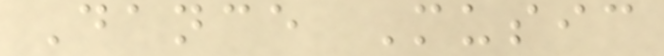Dance Music
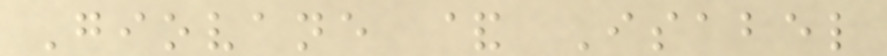Giovane & Isabel
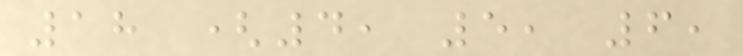18 (4, 5, 6,
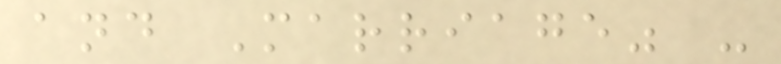and Marriage" -
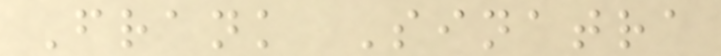Frank Sinatra
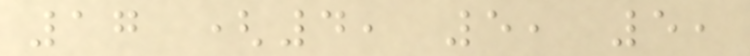17 (4, 5, 5,
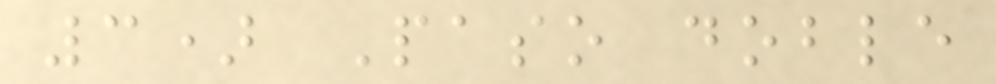3) Paso doble
